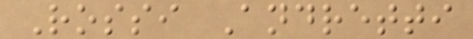Rossi Andretti
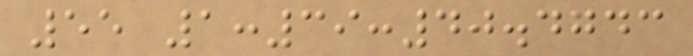55 1:39:40.4743
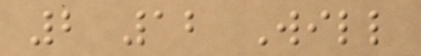2 12 Will
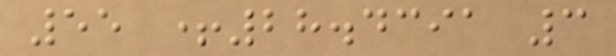55 +28.4391 3
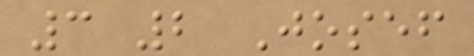3 2 Josef
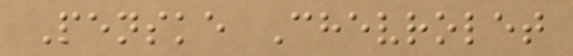Penske Chevrolet
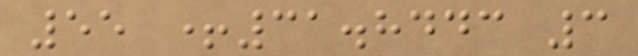55 +31.8443 3
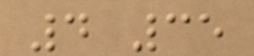4 35
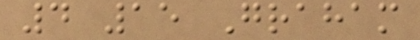4 15 Graham
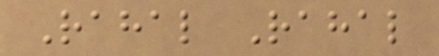Rahal Rahal
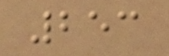253
